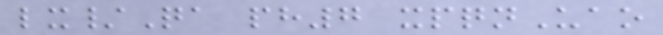lx/Qa ph7 xpqnUao
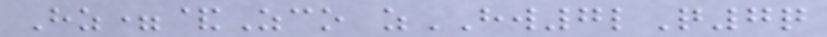Hz=&Zco zHW7lQ7q
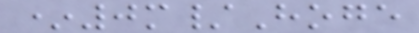*0m/Hoge
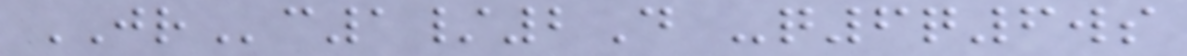JRc1/2D -q6q6ws
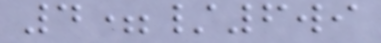4=/6wi
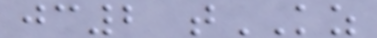jc2 tKZ
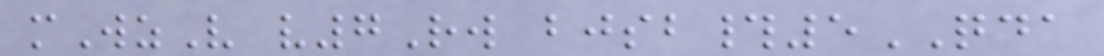mWzV v7Rw bjsb#5QDA
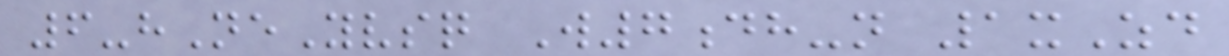6-hNeYvsq W7dh-n 1xZd
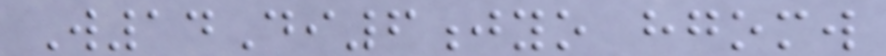W14Di6jyo hgomw
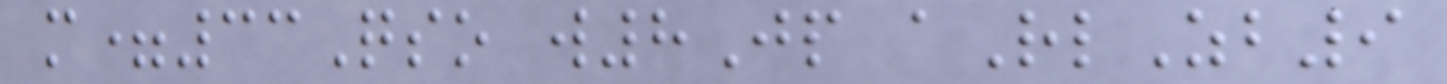m=33Qso w8Jp aRlZb9
